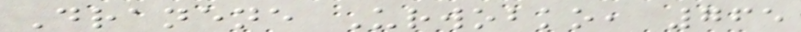Dranene Urwobko, 765
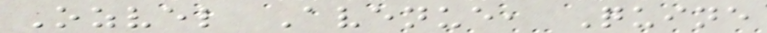Ozvel Avenue, Quine
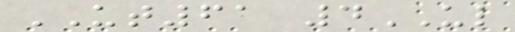UT61 4UL
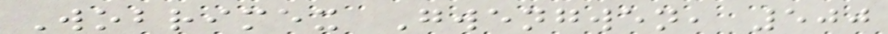Wobrimex Gwengwen, 500
